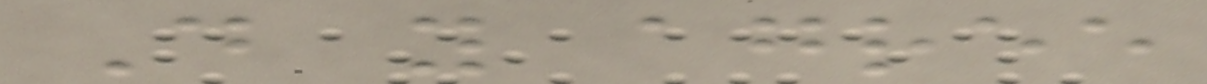Do you agree
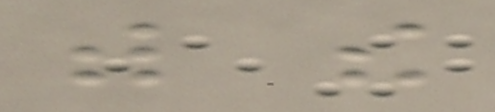with the
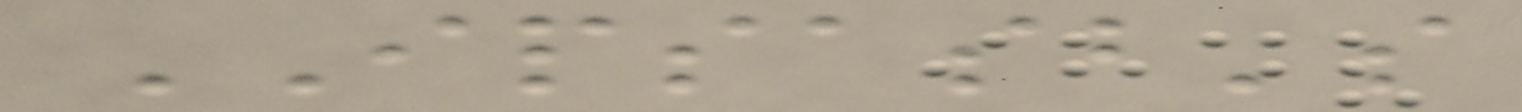IPSASB's
